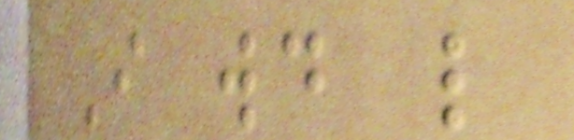I would like
